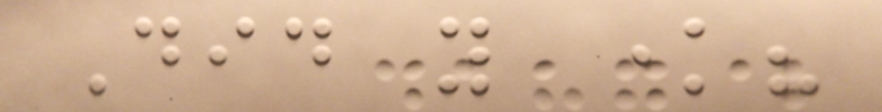Did you know?
